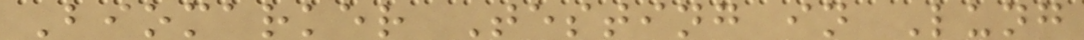Biomarker Testing in Lung
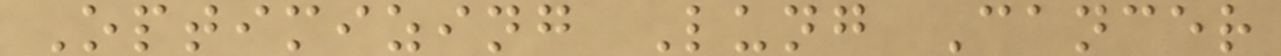Optimizing Lung Cancer
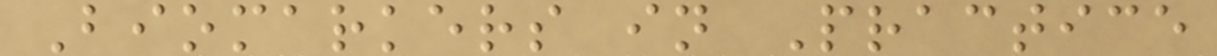Biomarkers in Practice
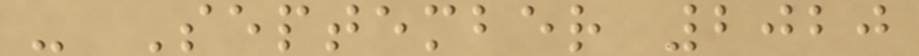- September 2020
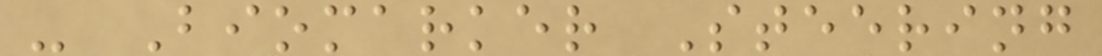- Biomarker Steering
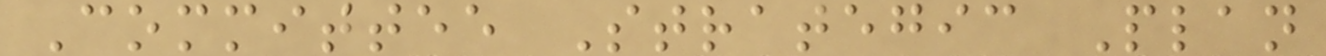Committee Strategic Plan
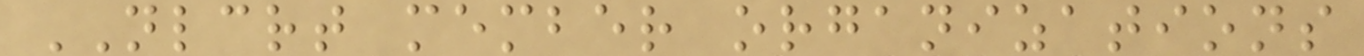NLCRT member organizations
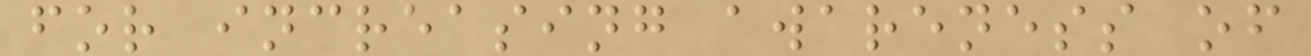for increasing awareness of
